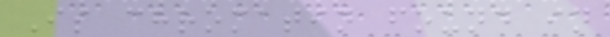Is chromatin found in
